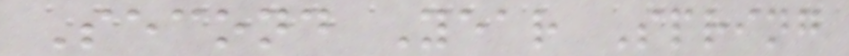Second Year Spring
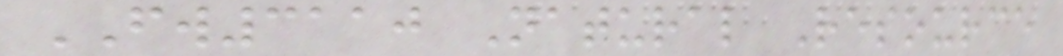FW3110 Natural Resource
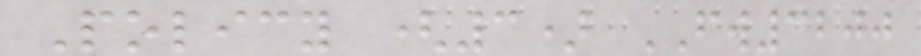Policy (3) FW3200
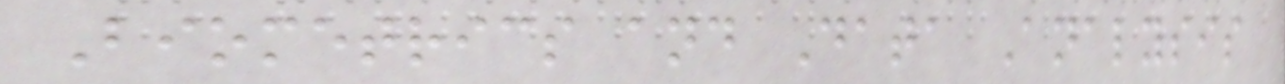Biometrics and Data Analysis
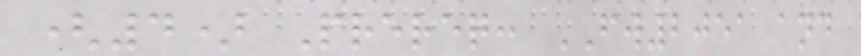(4) Prereq: FW2051 and
